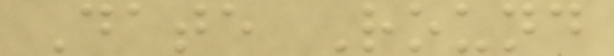Date Round
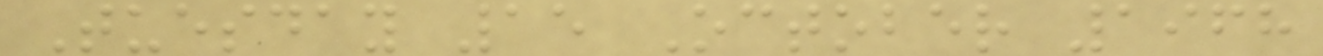Tuesday 15 October 1968
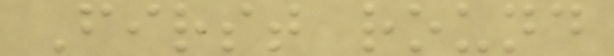First round
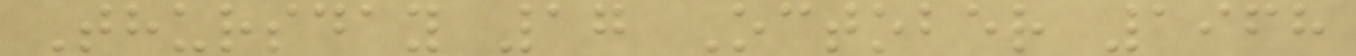Thursday 17 October 1968
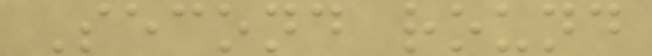Second round
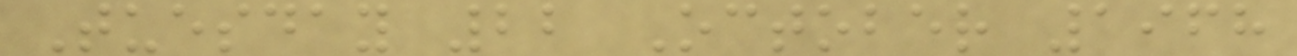Tuesday 22 October 1968
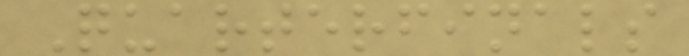Quarterfinals
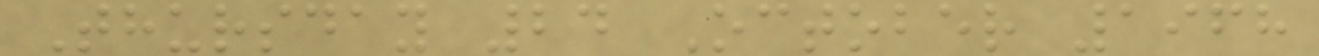Thursday 24 October 1968
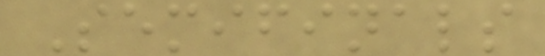Semifinals
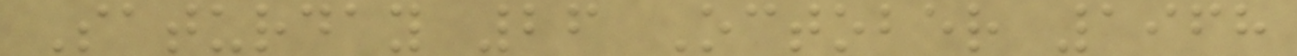Saturday 26 October 1968
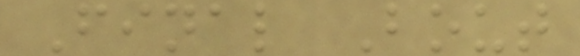Final Bout
